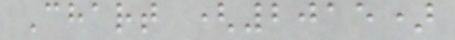Chart (2015)
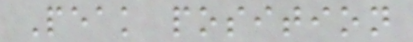Peak position
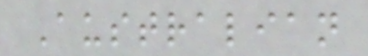Australian
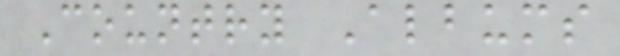Country Albums
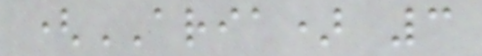(ARIA) 3
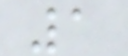1
